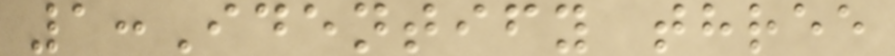1:Identify three
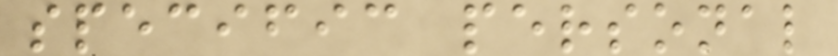specific personal
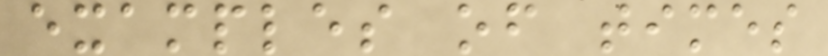examples of times
